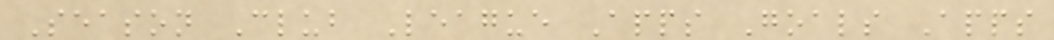Season Club League Apps Goals Apps
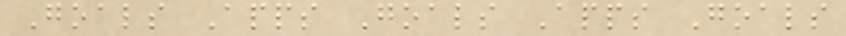Goals Apps Goals Apps Goals
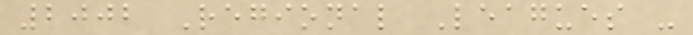2002 Regional Leagues -
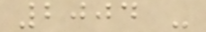2004 -
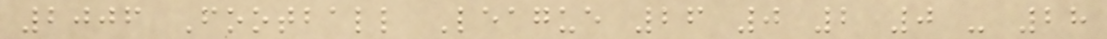2006 Football League 26 0 2 0 - 28
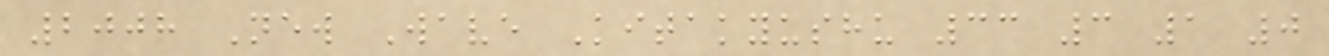2008 New Wave Kitakyushu 33 3 1 0
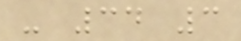- 34 3
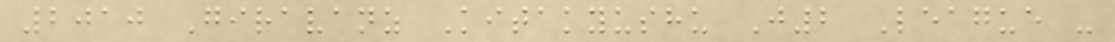2010 Giravanz Kitakyushu J2 League -
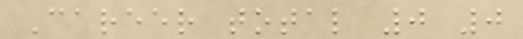Career total 0 0
